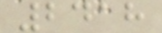2418
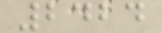2424
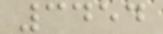3454
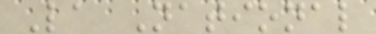La National
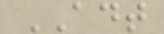ADT
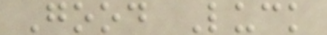Good Luck
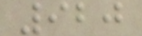920
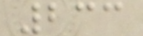233
